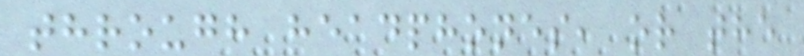through headphones, or the
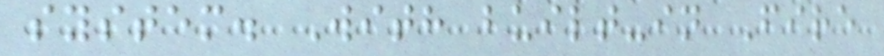system. With built-in Fire
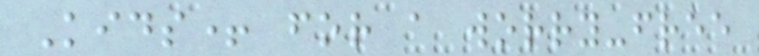Kids+ for a worry-free
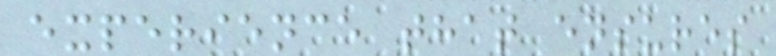experience that ensures
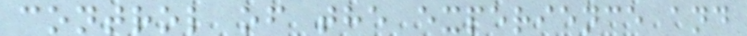control of the experience and
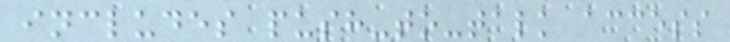includes push-to-talk access
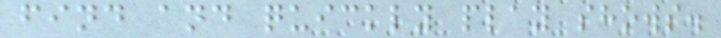find and quickly play shows.
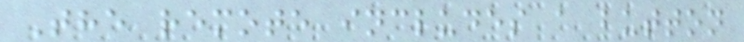The remote includes a button
